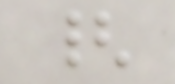{
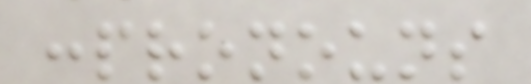:pronouns
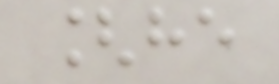[he
